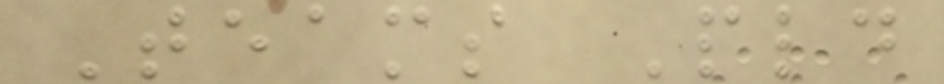Teams Pld
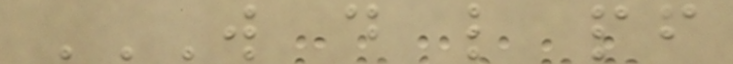W D L PF
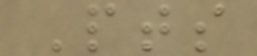Pts
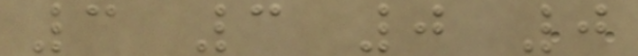3 3 0 0
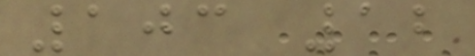103 12
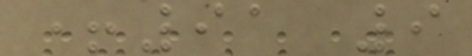+91 9
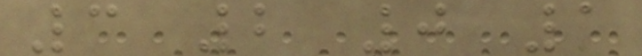3 2 0 1
